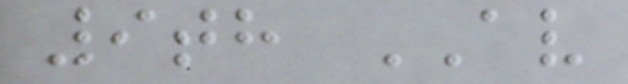9th AV
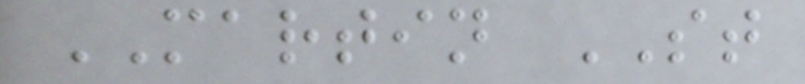MARTIN ST
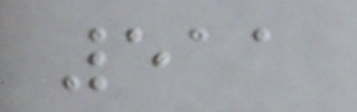511
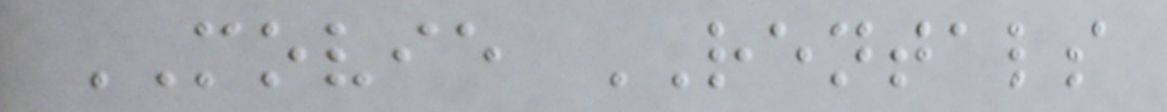MOVIE RENTALS
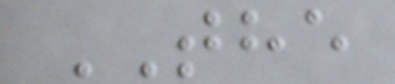THE
